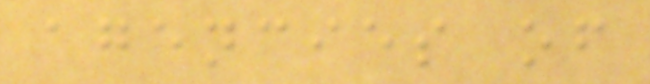agencies of
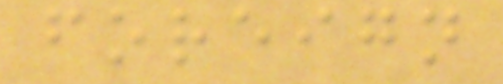foreign
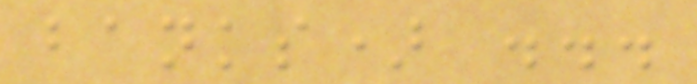banks) ...
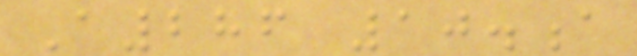A286 10.a
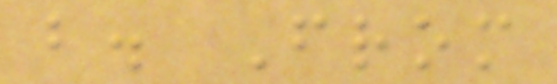b. From
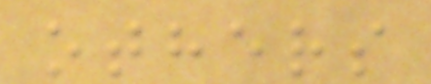others
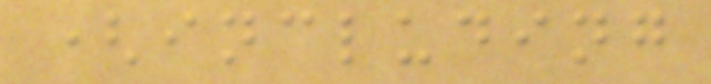(including
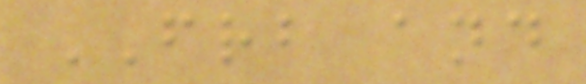FRB and
